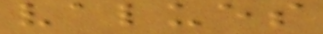values
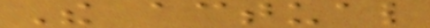The actual
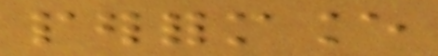performance
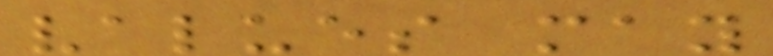values may
